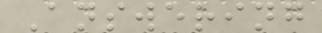Answering
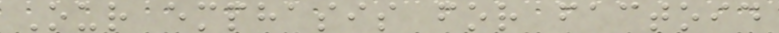Our emphasis for factoid
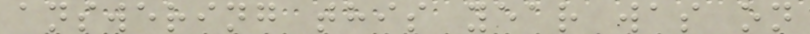answering this year was on
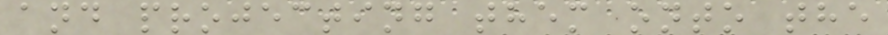and projecting them onto the
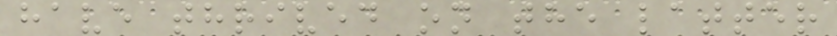have thrived on the latter
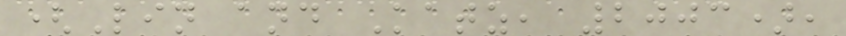(Lin and Katz, 2003),
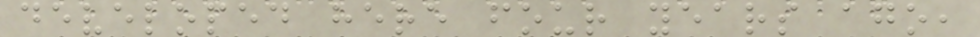developed here four years ago,
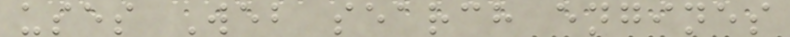uses Web search engines
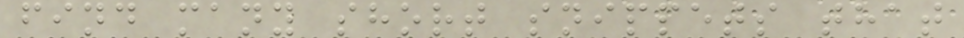find many short snippets that
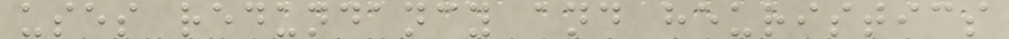uses redundancy and heuristics
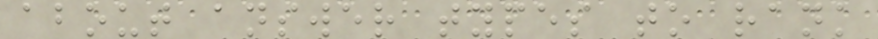about answer types to rank
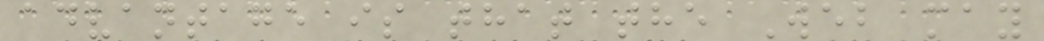advantage is that the Web may
